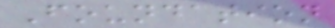Foundation
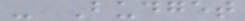- Budget
